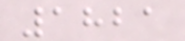1821
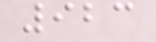923
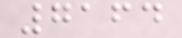7164
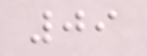09
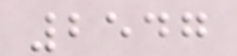2547
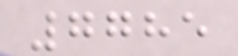7785
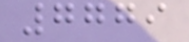7779
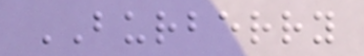BURBERRY
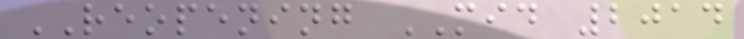REOPENING MID 2014
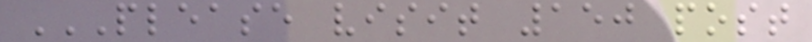PLEASE VISIT 150 POST
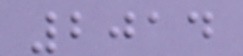2014
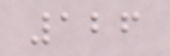126
